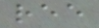ree
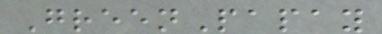GreenPapay
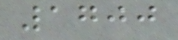1700
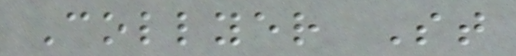Collyer St
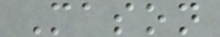Mason
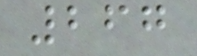267
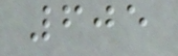605
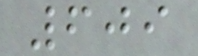609
